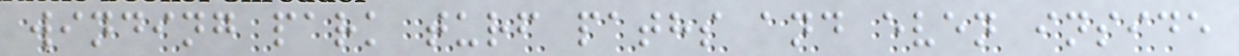winding park turf paths and even inside
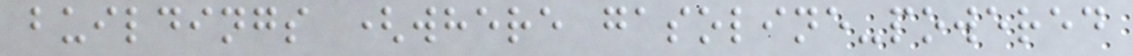buildings (where gasoline-powered
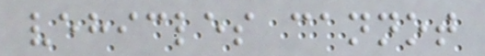vehicles cannot
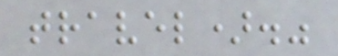travel)."
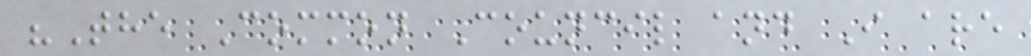"The Common Council and I are
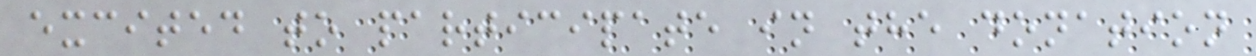excited to participate in the donation
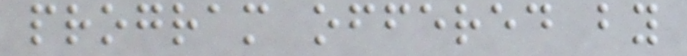program offered by
